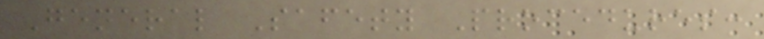General Safety Procedures:
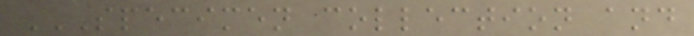SPECIMEN COLLECTION AND
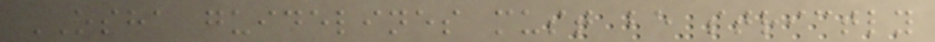OSHA guidelines must be strictly
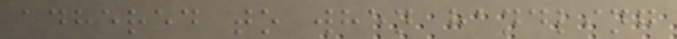adhered to when handling
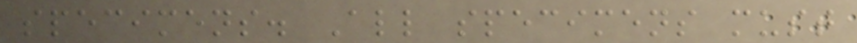specimens. All specimens must
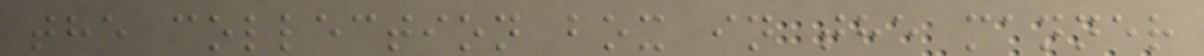the collection box in the manner
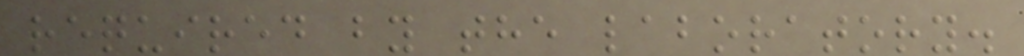required by the laboratory.
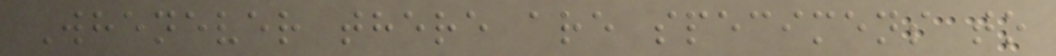Whenever there are specimens to
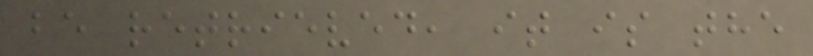be retrieved, it is the
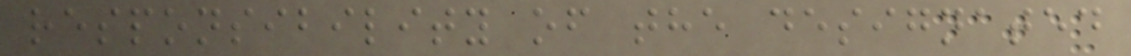responsibility of the designated
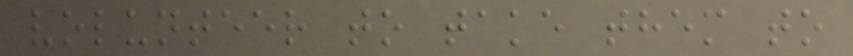volunteer to take them to
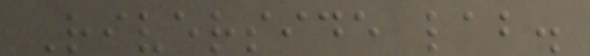Riverside lab.
